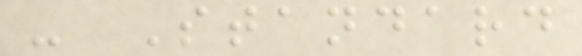- Standard
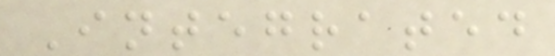Integrated
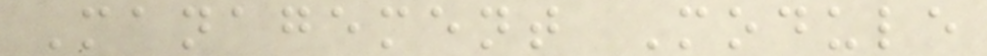Management Module
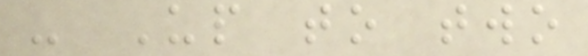- Up to two
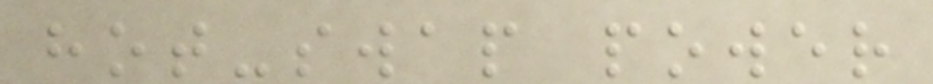hot-swap power
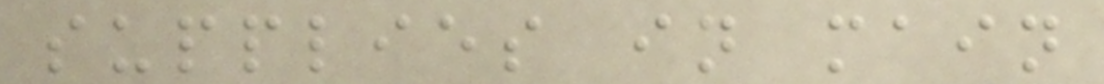supplies in main
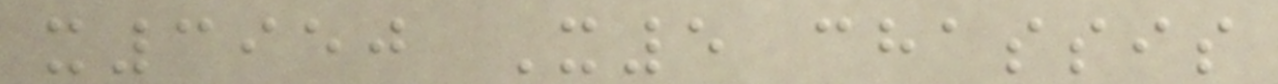x3950 X5 chassis
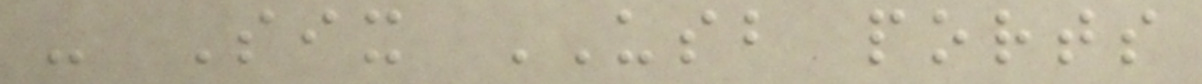- Six USB ports
